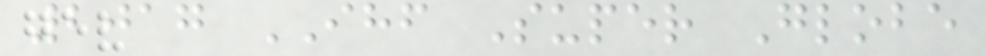2017 IHF Super Globe
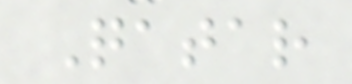Qatar
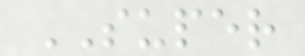SUPER
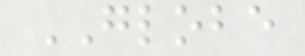GLOBE
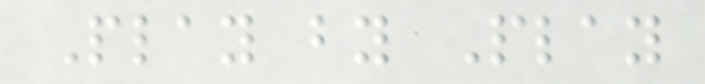Play by Play
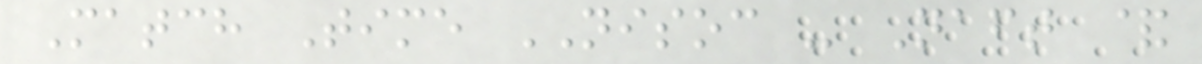Match Time NISOC - Naft &
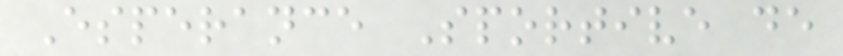Esperance Sportive de
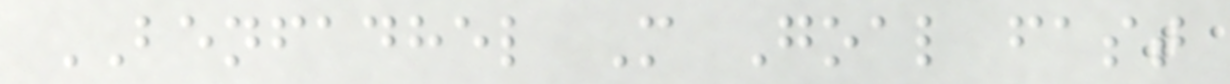BENFADHEL M Goal fast
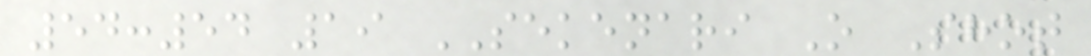54:54 19 SEKENARI O Shot
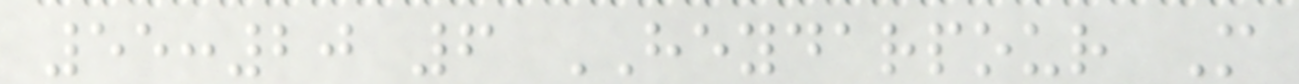55:20 6 HEYDARPOUR M
